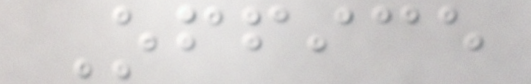Office
